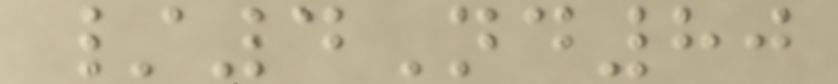/4Nd80
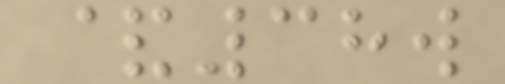&38w
